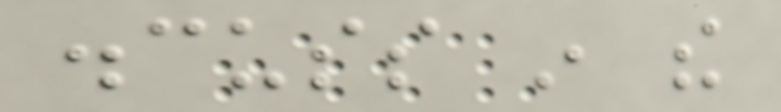discuss in the
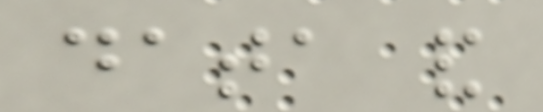data and
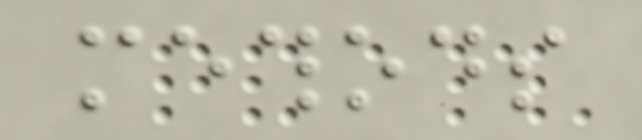methods
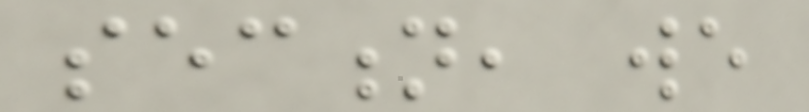section, we
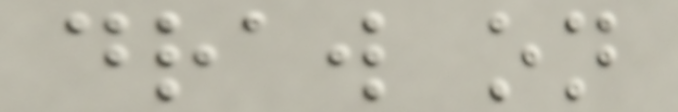draw on
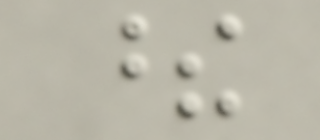these
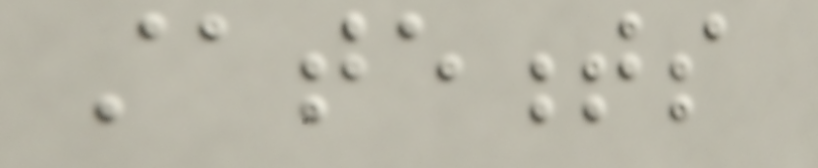statements
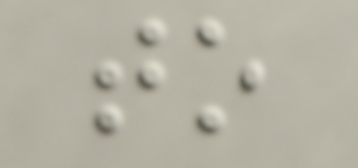to
